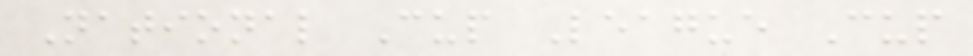National Cup League Cup
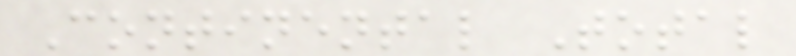Continental Total
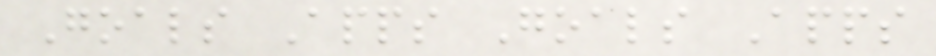Goals Apps Goals Apps
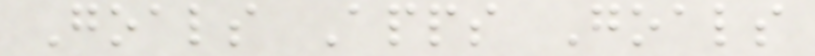Goals Apps Goals
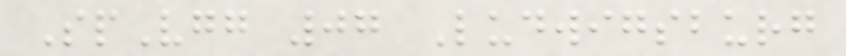SpVgg 07 Ludwigsburg
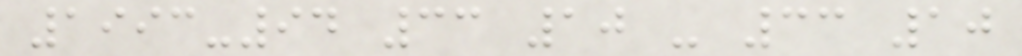1993-94 33 10 - 33 10
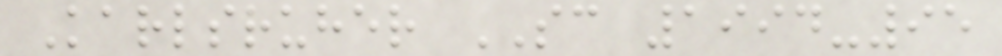Karlsruher SC 1994-95
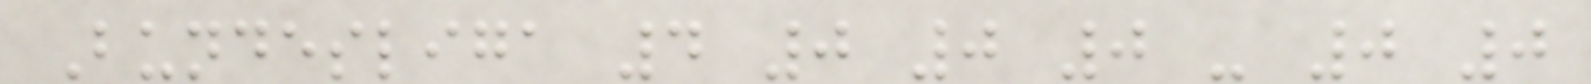Bundesliga 4 0 0 0 - 0 0
